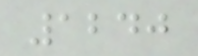1240
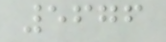5676
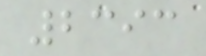2393
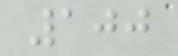100
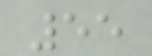55
